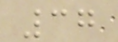37
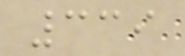339
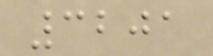3201
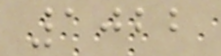1022
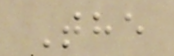The
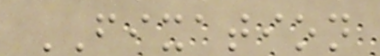FIXATION
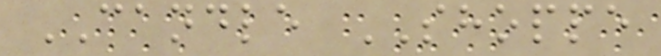CANDLE SHOPPE
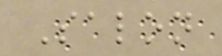Salon
